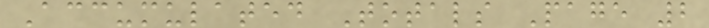Accumulated Totals Page 2
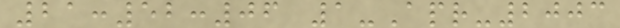21:52:06 1-Apr-2003
